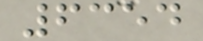6354
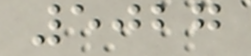5027
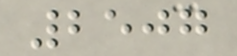2507
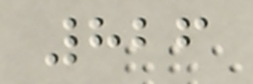826
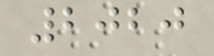2020
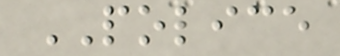POLICE
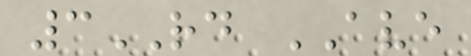3RD AVE
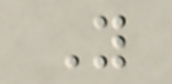Y
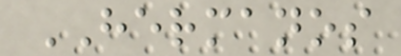HERMANOS
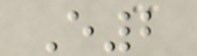E2
